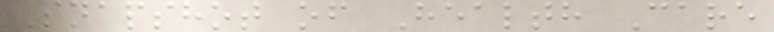Snapshot of Health Care
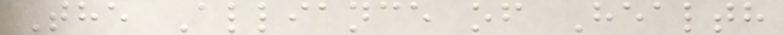The Alliance of Health
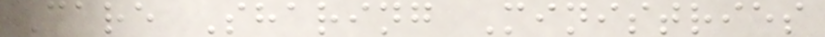Care Sharing Ministries
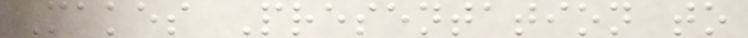Makes Presentation to
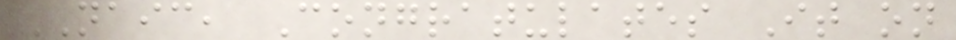NAIC, Congratulates It on
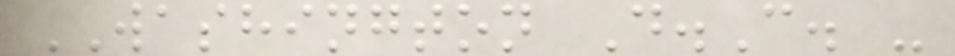WASHINGTON D.C. -
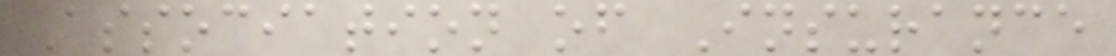Association of Insurance
